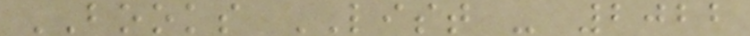BOOKS LIST - 2022
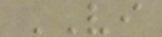VI
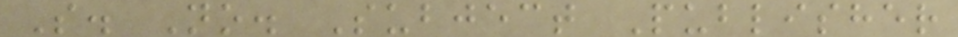S. No. Subject Publisher
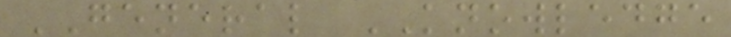GENERAL KNOWLEDGE
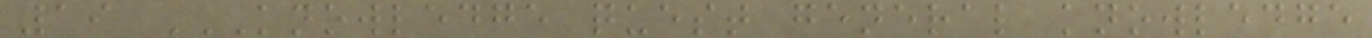19 KNOWLEDGE QUEST GENERAL KNOWLEDGE
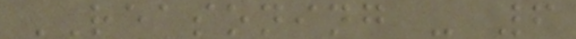REASONING - 6
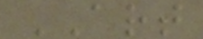ART
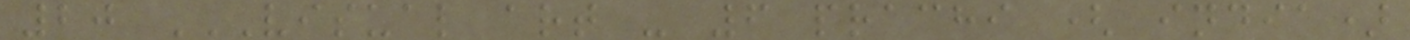20 VISUAL ART - 6 PRACHI ( INDIA)
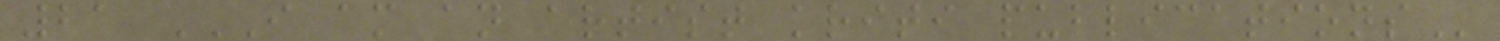21 I AM AN ARTIST KRITI PUBLICATIONS
